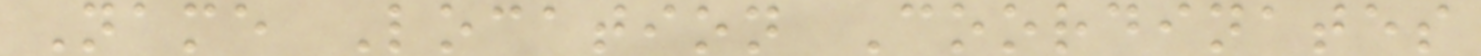Name Location Coordinates
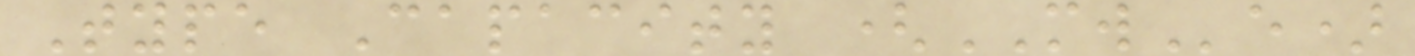Type Capacity (MWe)
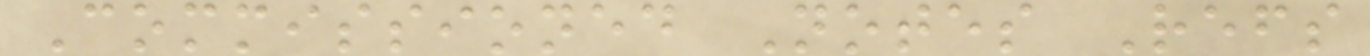Commissioned Notes Refs
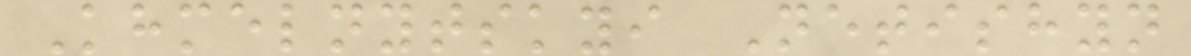Khmelnytskyi Netishyn
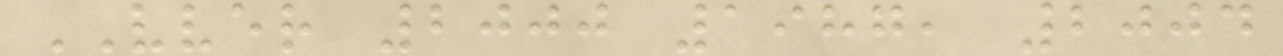VVER 2000 1987, 2004
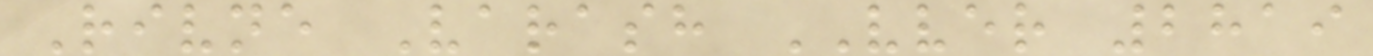Rivne Varash VVER 2819
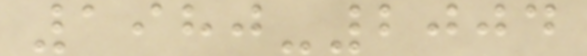1980-2004
